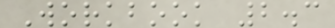Workbook 2.3
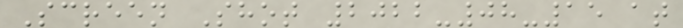Screen Shot 2022-08-15 at
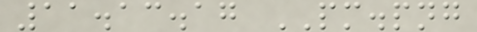11.13.17 PM.png
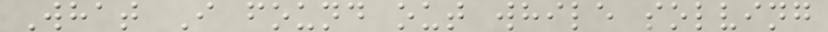What I found out while solving
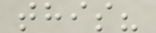this?
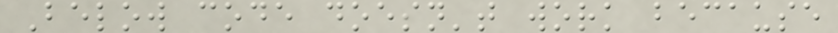Below code doesn't work because
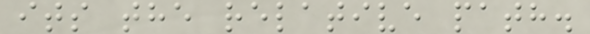its the relative path.
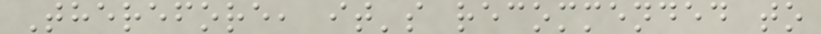Therefore, it's recommended to
